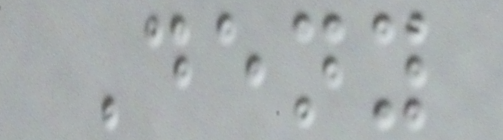Deny
